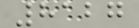8127
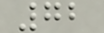72
